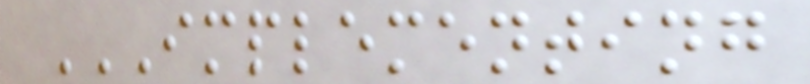IMPLEMENTING
